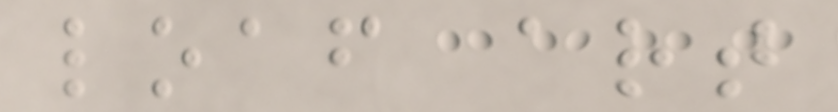loaf art
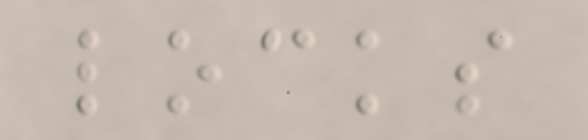locks
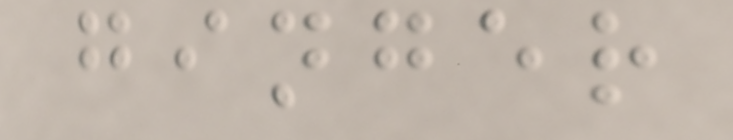ginger
